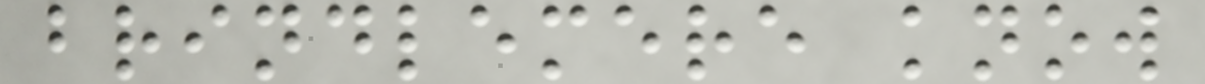brindlemere know
